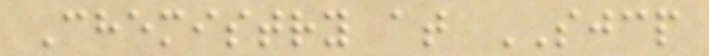Chemistry at SJCP
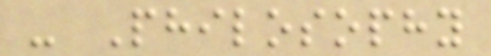- Philosophy
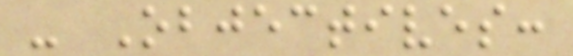- Objectives:
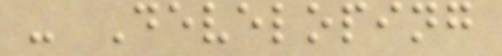- Developing
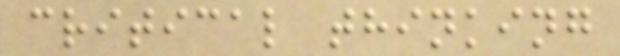critical thinking
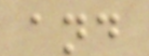and
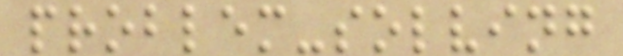problem-solving
